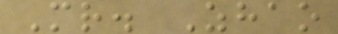Mr. Zhao
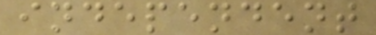independent
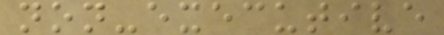non-executive
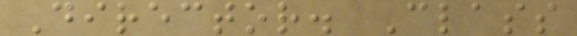Director. Class
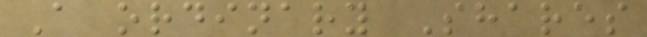A ordinary Shares
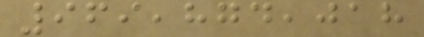969,874,018
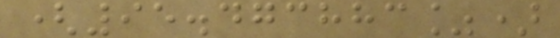(95.473883%)
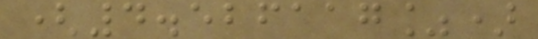(4.526117%)
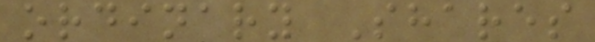ordinary Shares
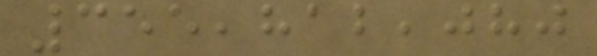355,812,080
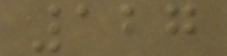127
